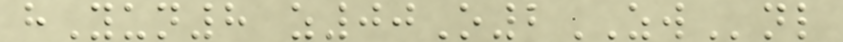hYun8 z00O2ZWnl
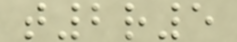t2r5
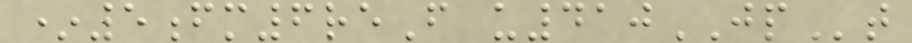*5fm6reF u410JPt
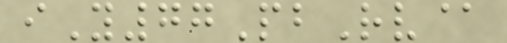iY77PbRv@
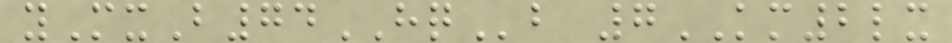yMxB74HQb 7KM2lx
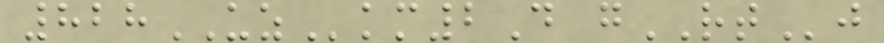828UZkm2D gRTj
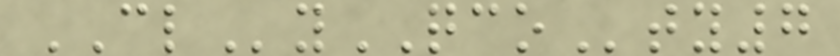CLyQCOty7
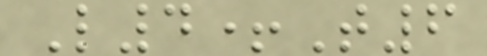L4+T6
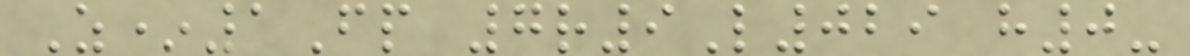Z*1Fp 7r9L029 h0-
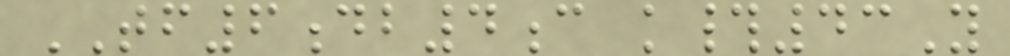TF6db4c k#43Y
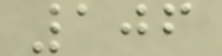106
